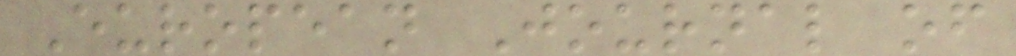European Journal of
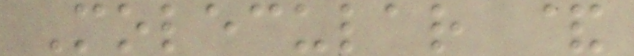Molecular &
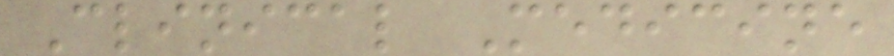Clinical Medicine
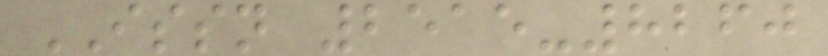ISSN 2515-8260
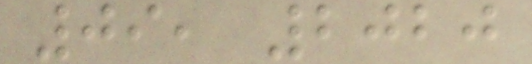09, 2020
